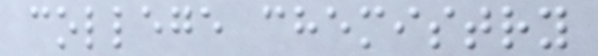college chemistry
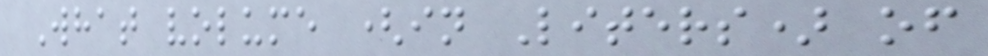What volume (in Liters) of
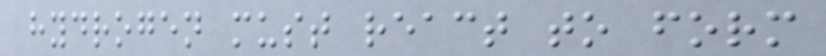hydrogen must react to form
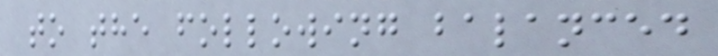to the following balanced
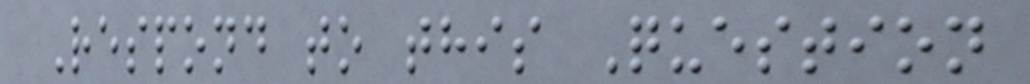Respond to this Question
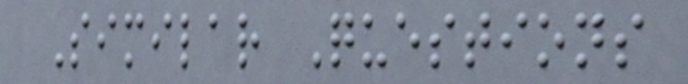Similar Questions
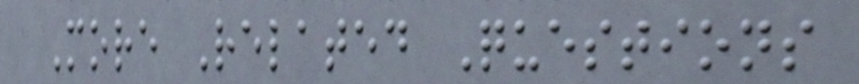More Related Questions
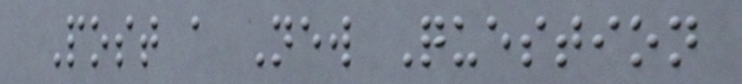Post a New Question
